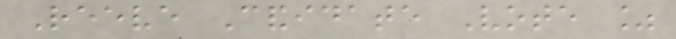Reeve Candidate Vote %
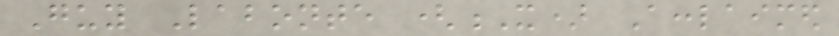Guy Labonte (X) Acclaimed
